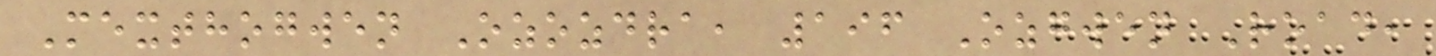Mexthogwen Ozozdra, 196 Ozgwen Road,
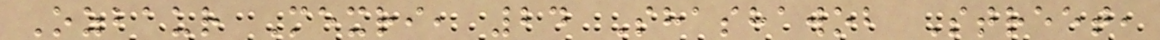Ozbaur Mexri, 24 Shashawob Street,
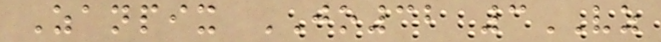Zanpix JO32 3VZ
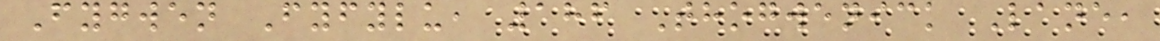Fygwen Fyfylu, 186 Thogwenick Lane,
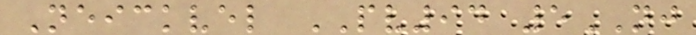Neickvel PV94 5NJ
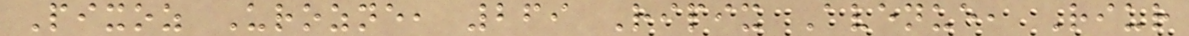Pixoz Urozne, 269 Ripix Avenue, Riur
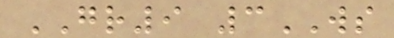GR9 3WS
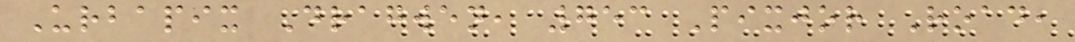Urbapix Dragwen, 753 Pixjor Road,
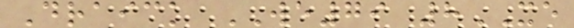Draick WE79 8XE
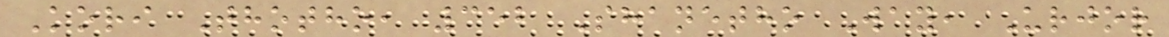Kori Thotho, 352 Shanetho Way, Urjor
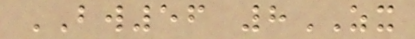BW56 8ZX
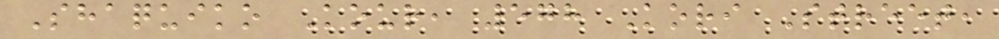Shaquiko Kour, 578 Kori Street,
